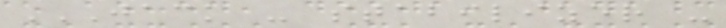JACK - STABILIZER -
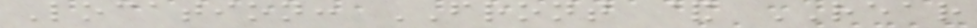Location: FRONT & REAR
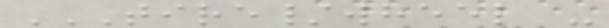TIRE/WHEEL -
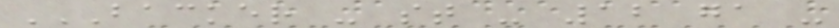BACKER - ST - 12 GA -
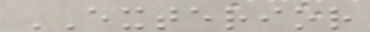EXTERIOR
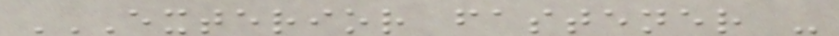EXTERIOR FASTENER -
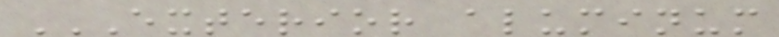EXTERIOR ALUMINUM
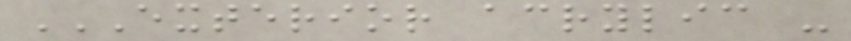EXTERIOR ACRYLIC -
